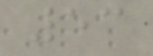53
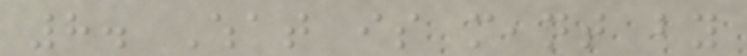8. What is meant by
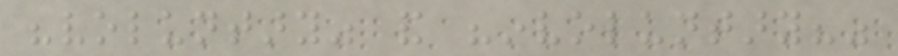"voluntary" and "involuntary?"
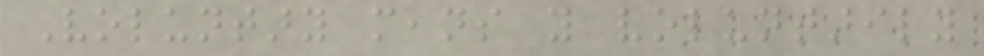Voluntary means you voluntarily
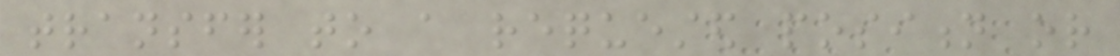transfer to a requested position or
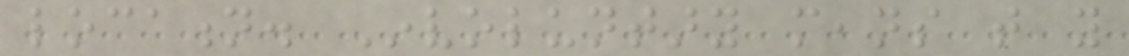location. Involuntary means that you
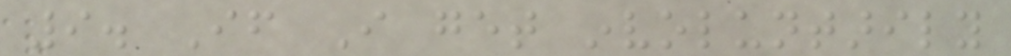9. If I get involuntarily
